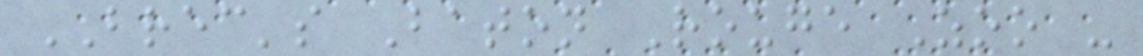BREC's Baton Rouge Zoo -
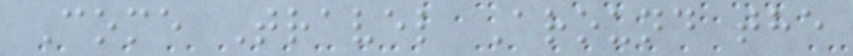Come Travel Around the
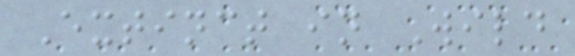Extinct in Wild
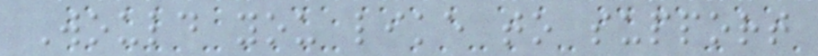Would you like to support
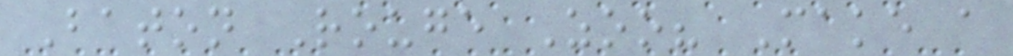Baton Rouge Zoo? Make a
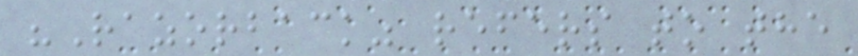"Razorback" refers to the
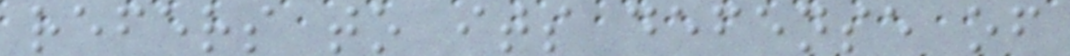refers to its defense of
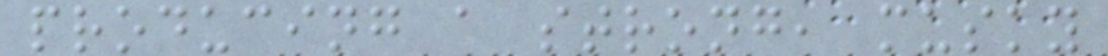producing a strong, musky
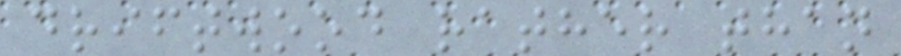driftwood rather than
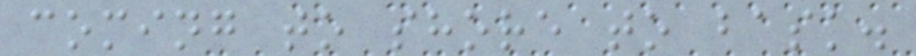coming to shore to bask.
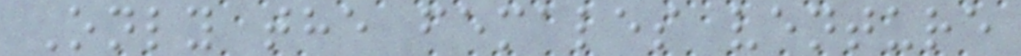Only the females venture
